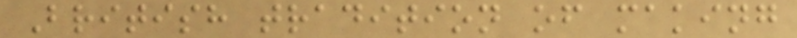British tradition of making
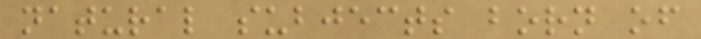natural subjects born of
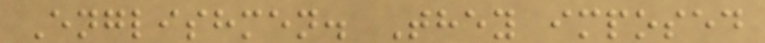Englishmen. They imposed
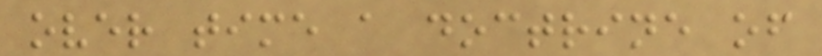over time a doctrine of
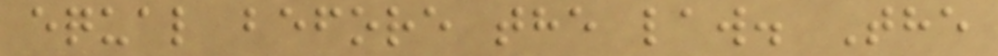equal before the law. The
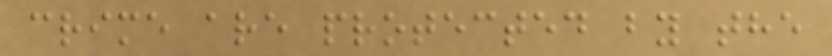crime are protected by the
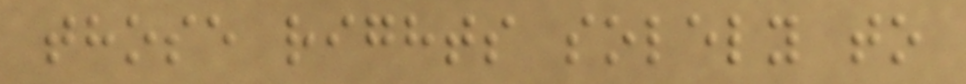those rights solely to
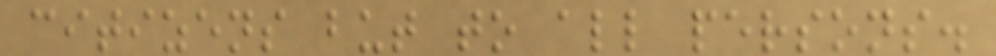citizens but to all persons.
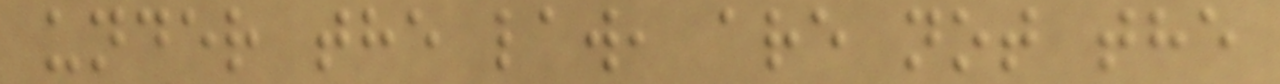under the law, are not the
